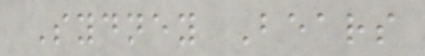Sydney Bears
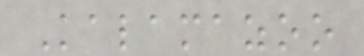Kalamazoo
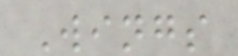Wings
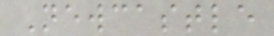Newcastle
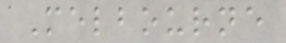Melbourne
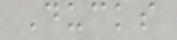Ducks
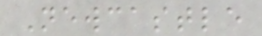Newcastle
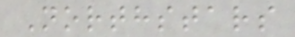Northstars
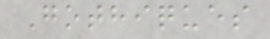Gothiques
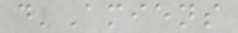d'Amiens
